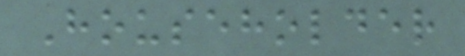Householder
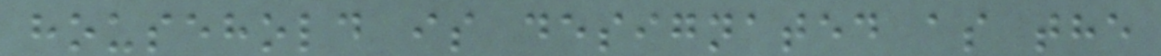household is designated as the
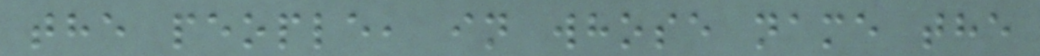the people, in whose name the
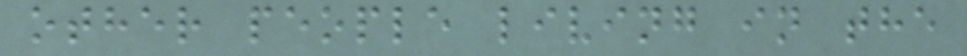other people living in the
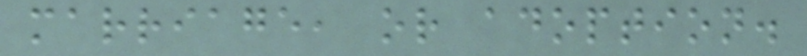marriage, or adoption.
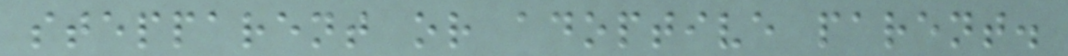stepparent or adoptive parent.
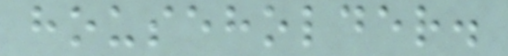householder.
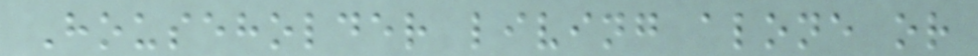Householder living alone or
